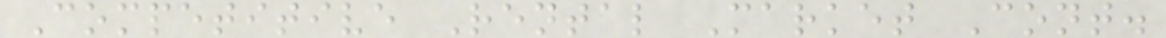Competitive Rental Market Cont.
